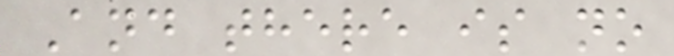And there is no
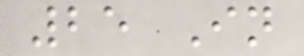25 In
